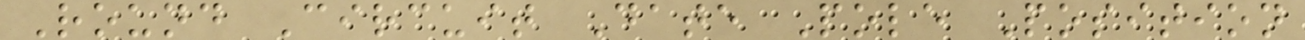Round Circuit Date Pole Position
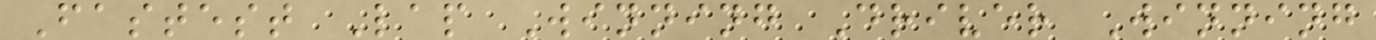Fastest Lap Winning Driver Winning
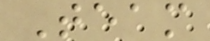Team
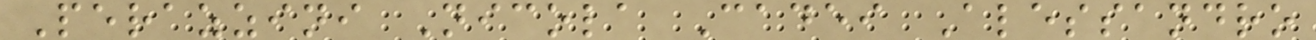Perazzini Nicola Cadei Alessandro
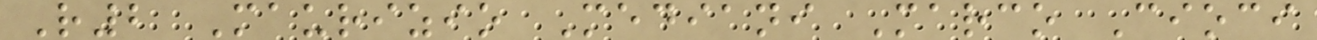R2 Maurizio Mediani Marco Cioci
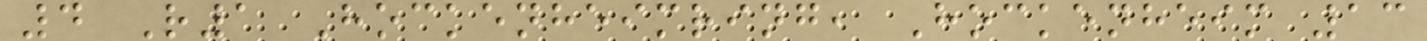4 R1 Hockenheimring, Hockenheim 13
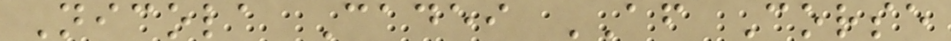Nicola Cadei AF Corse
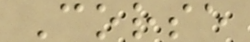Corse
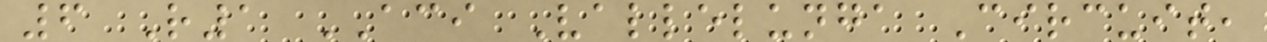6 R1 ACI Vallelunga Circuit,
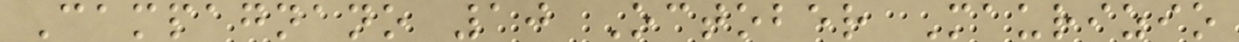Campagnano 10 October Maurizio
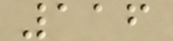116
